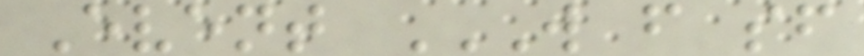Event W F SF
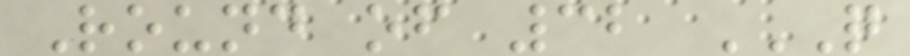Round of 32 Q
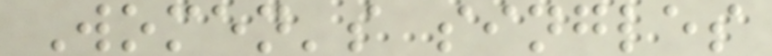Women's singles
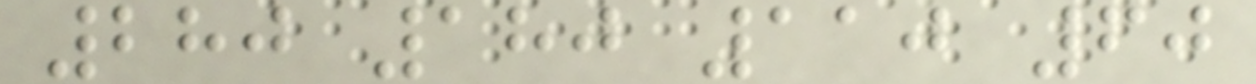280 180 110 60
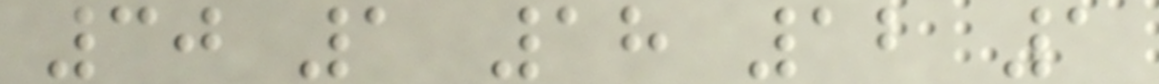30 1 18 12 1
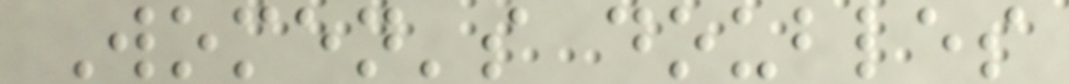Women's doubles
